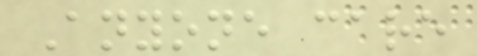Anyone care
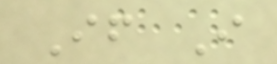If I
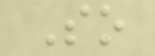So
